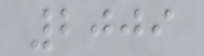2009
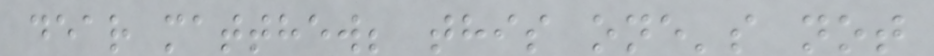dear matthew; this one's not
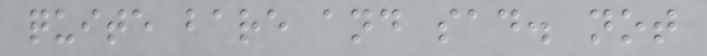quite bare and sad. not
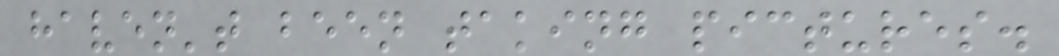haven't been taking pictures.
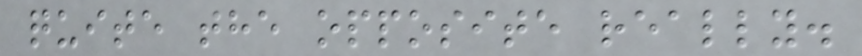quite the opposite really.
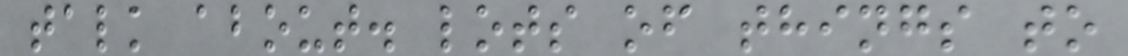talk about. lots of things to
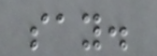say.
